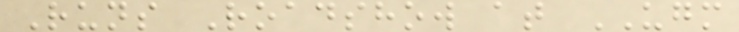Runs Roadshow at UGM
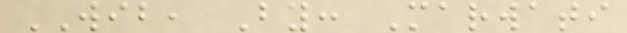WIB, By: Marwati
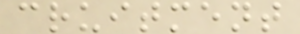cruitment
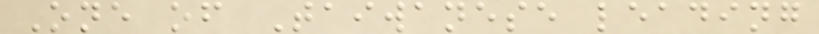One of Taiwanese leading
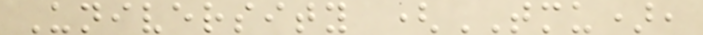University (TMU),
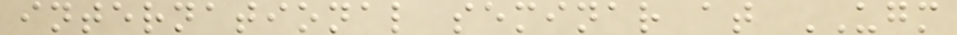international seminar at UGM
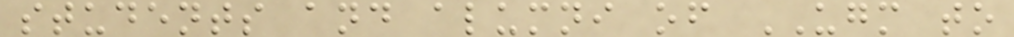students and alumni of UGM to
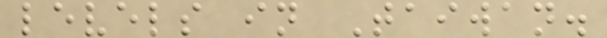levels in Taiwan.
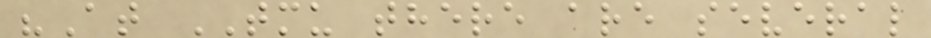"At TMU there are several
